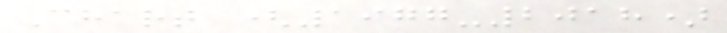Chart (1977-2018)
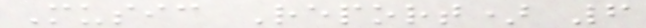Music Report) 6
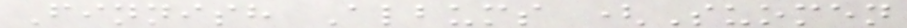Finnish Albums (Suomen
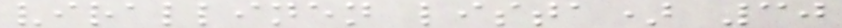virallinen lista) 30
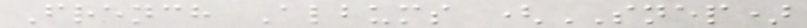French Albums (SNEP)
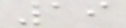19
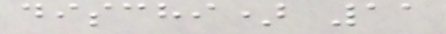dischi) 11
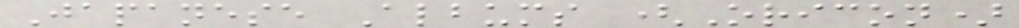Japanese Albums (Oricon)
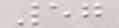57
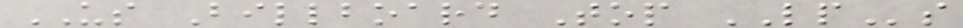US Billboard Top LPs
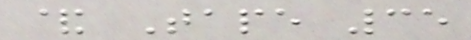& Tape 35
